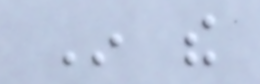In the
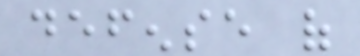defense of
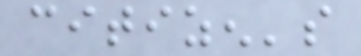citizen's
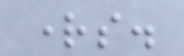rights.
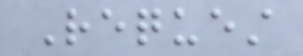Request
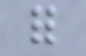for
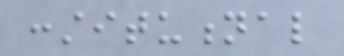constitutional
